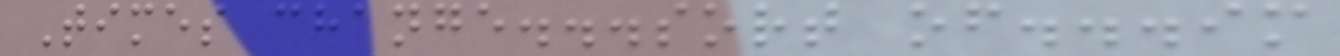Times change...sort of...im
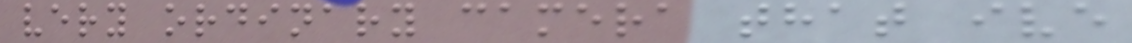very ordinary camera that ive
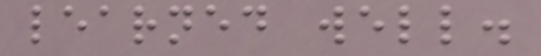learned well.
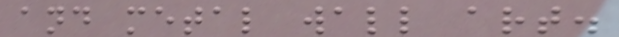and metal wall art.
